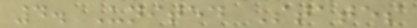4. United States
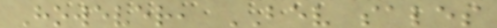However, BEV sales
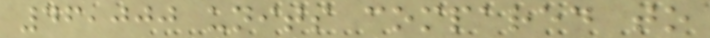46,000 units compared to
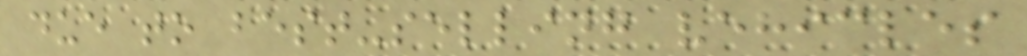due to best-selling vehicles
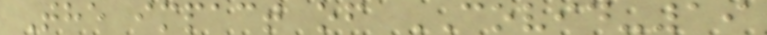The impact of COVID-19
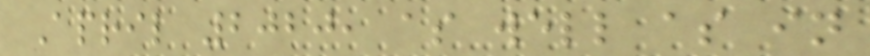April 2020, as well as in
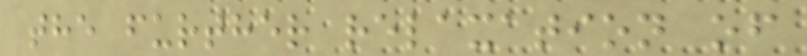the further relaxation of
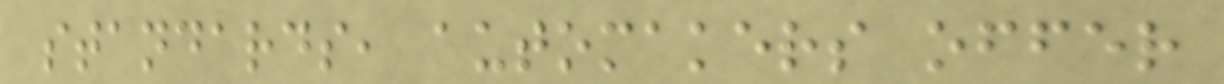standards, automakers offer
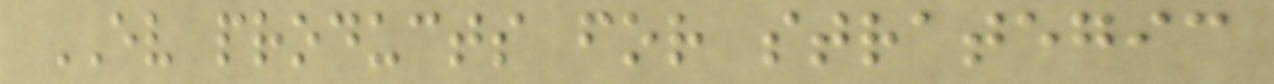EV products for strategic
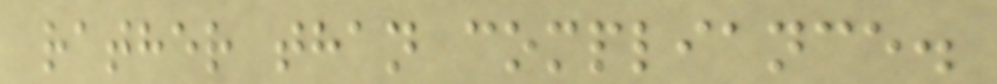rather than compliance.
